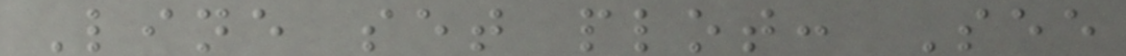Line set plot: See
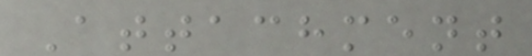Attachment
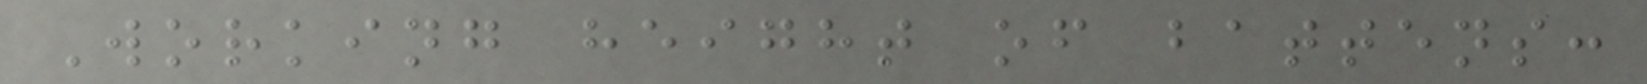Working height of battens:
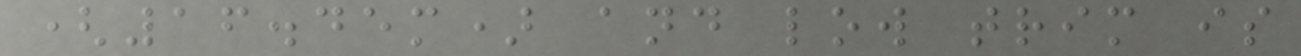(16.45m) and low trim is
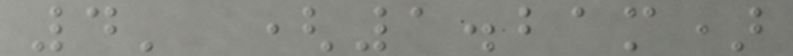4' (1.21m)
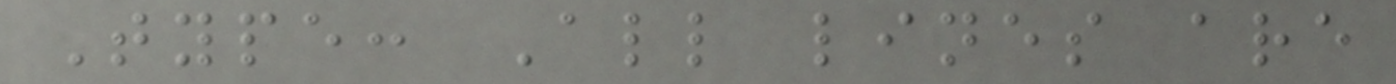Type: All lines are
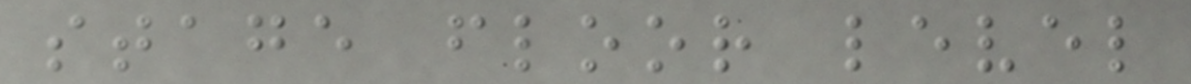stage floor level
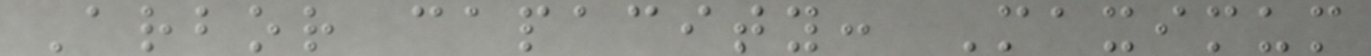Arbor capacity: Maximum
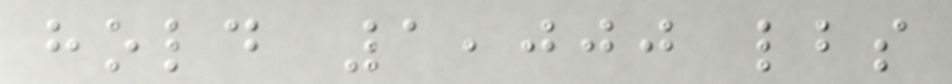hold 1,000 lbs
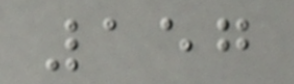157
